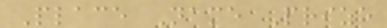Place Name Prize
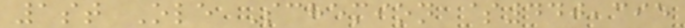1st Ole Schemion $440,395
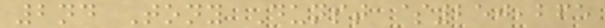2nd Tony Dunst $250,265
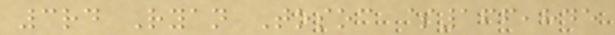3rd Ryan Tosoc $166,845
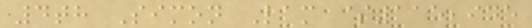4th Simon Lam $115,945
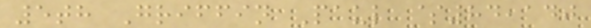5th Griffin Paul $84,140
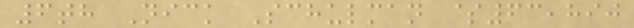6th Nick Schulman $63,890
